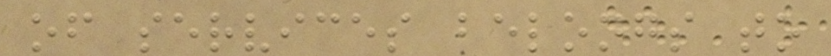of services belongs to
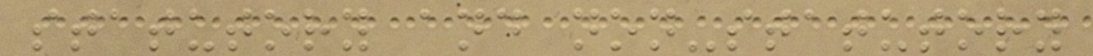statutory and non-statutory
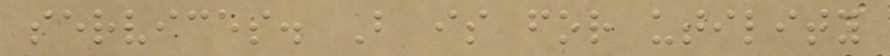services. B is for utility
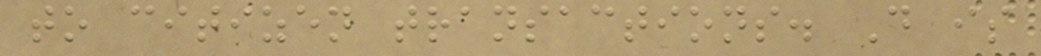to citizen transactions. D is
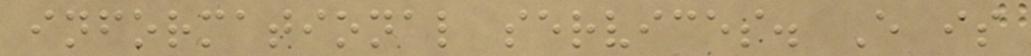informational services. E is
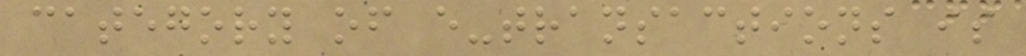category of e-transactions is
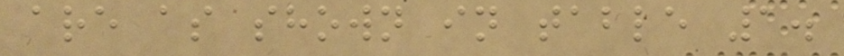are as shown in table 1.
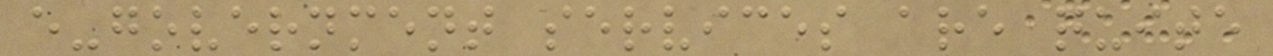e-government services are quite
